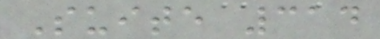Suite 314
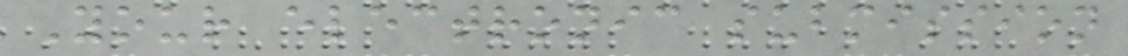Your electronic submission
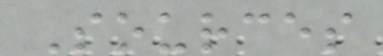Sources
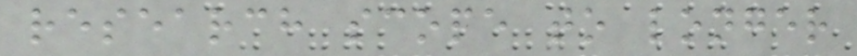research scope to longer
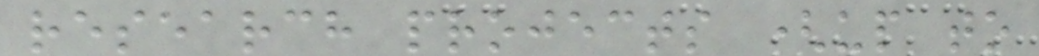research projects (up to
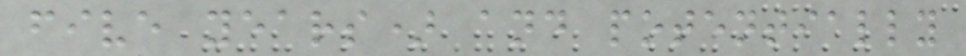five years) and potentially
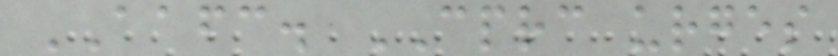AAFC. CPRC urges
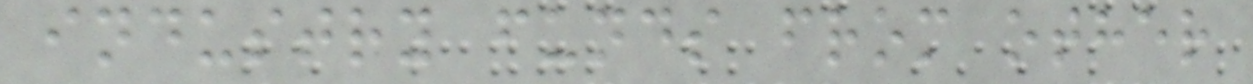industry funds from other
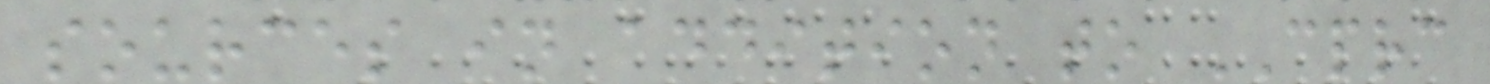sources in addition to CPRC
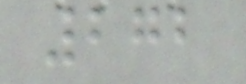272
